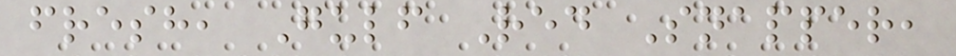fresh, Gulf Red Snapper,
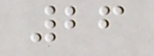26
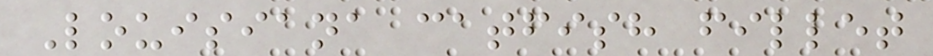Louisiana catfish fillet
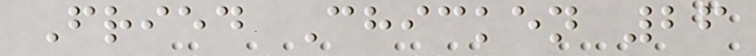Fried Chicken 26
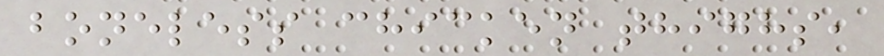boneless chicken thighs,
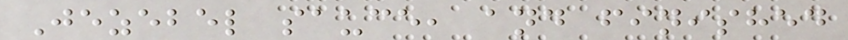Jezebel sauce, and finished
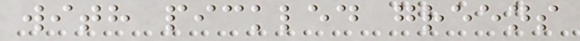with pickled greens
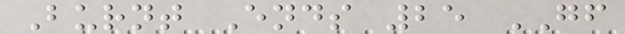Burnt Ends 25 GF
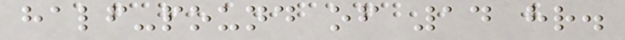half-pound of 14 hr.
